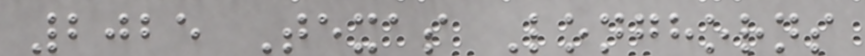2025 Texas Longhorns
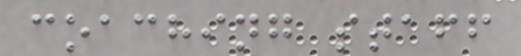coaching staff
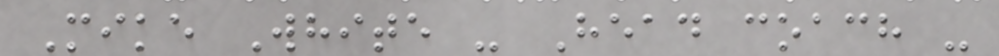Mike White - Head coach -
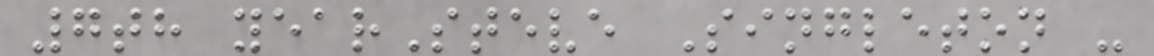7th yearSteve Singleton -
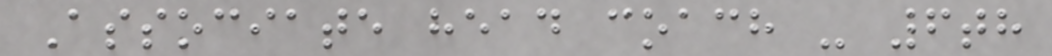Associate head coach - 6th
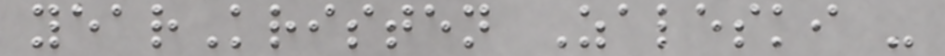yearKristen Zaleski -
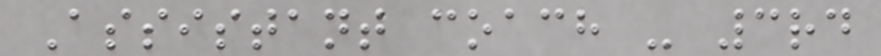Assistant coach - 3rd
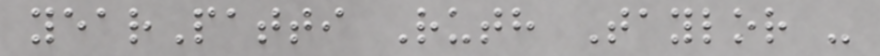yearPatti Ruth Taylor -
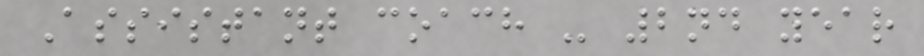Assistant coach - 2nd year
